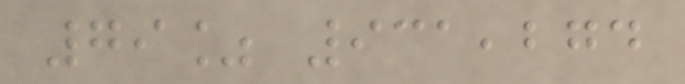79% 931,274
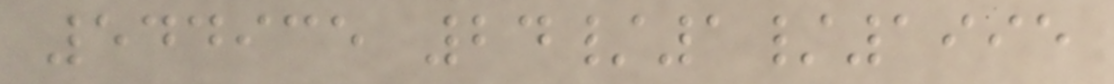544935 24/1/1995
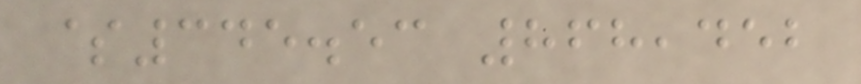$345.53 868,452
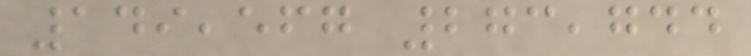149,567 273,744
